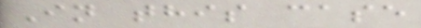In this case
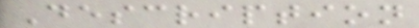Description
